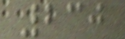230
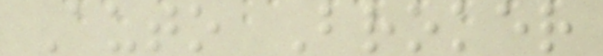Auto Broker
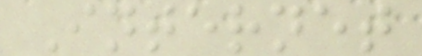Internet
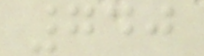740
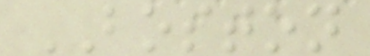BOSTON
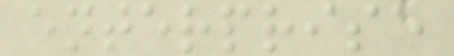enterprise
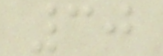30
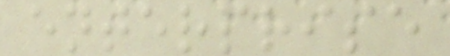enterprise
